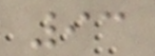93
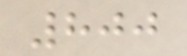800
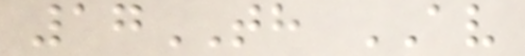17TH AV
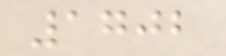1702
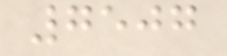7507
